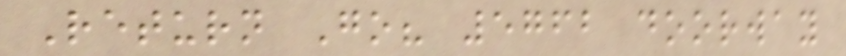Return Go? 5762 doorway
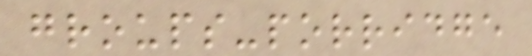groups-porridge
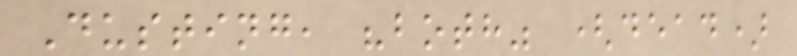Dusting, "both" (dead)
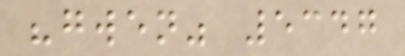"gwen" 5347
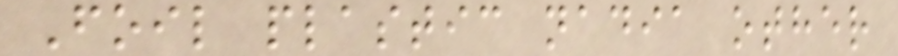Foil plastic nadia other
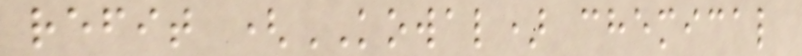refit (KOWAL) chemical
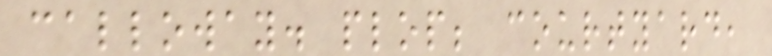calloway. plop; courtyard,
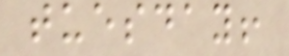tuesday!
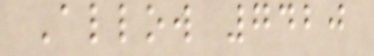Allow 7420
